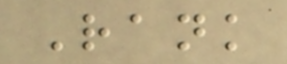Rank
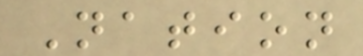Nation
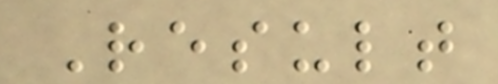Result
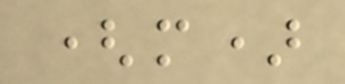(m)
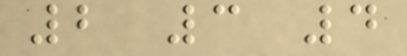2 3 4
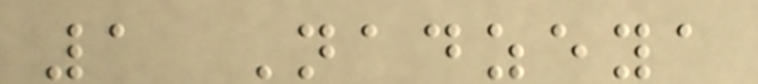1 Nadzeya
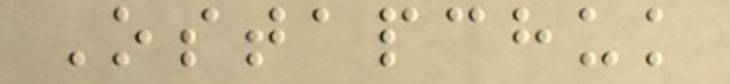Ostapchuk
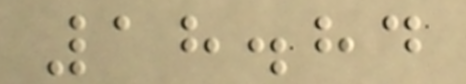18.84
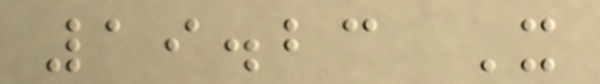19.23 X
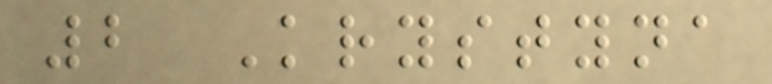2 Krystyna
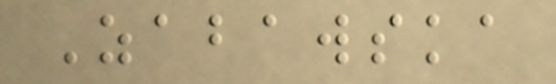Zabawska
